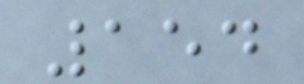154
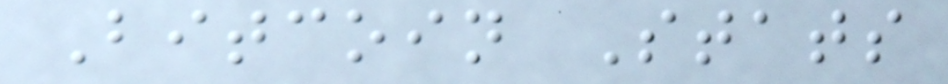Bitcoin Stats
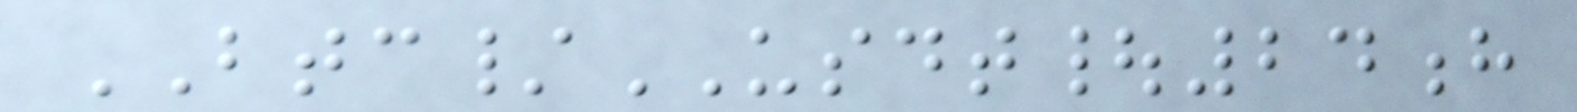BTC/USDT|24h
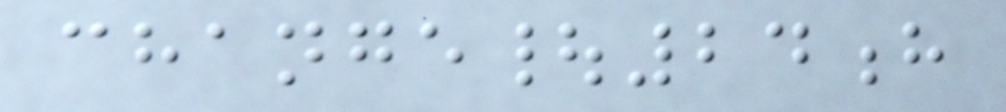change|24h
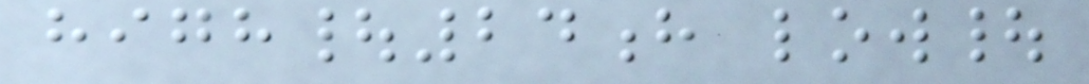high|24h low|
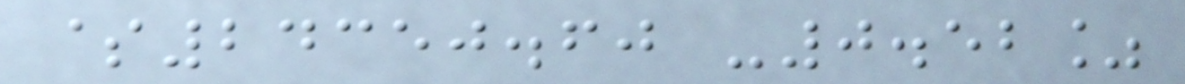$24350.60 -0.52%
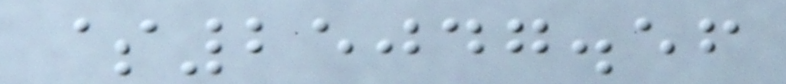$25047.56
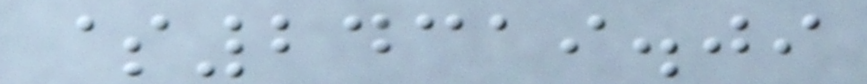$24319.09
